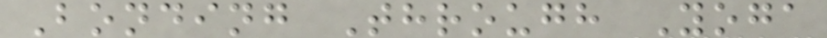Bonding Through Yoga
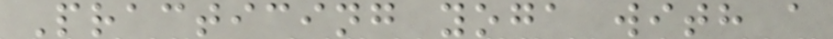Practicing yoga with a
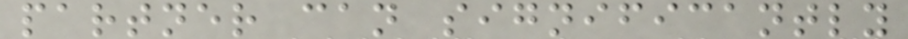partner can significantly
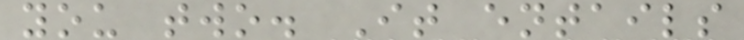you two. It entails
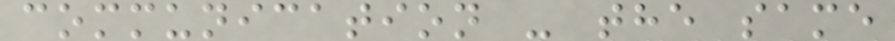communication - the same
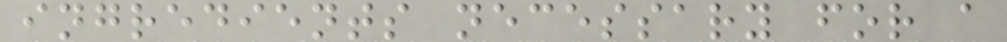ingredients necessary for a
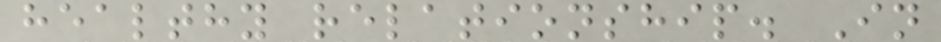healthy relationship. In
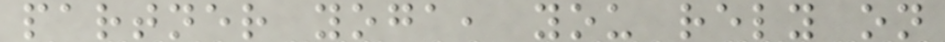partner yoga, you rely on
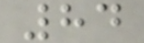84
